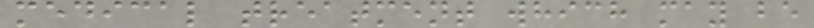medical treatment which may be
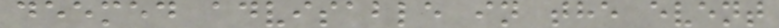deemed advisable in the event
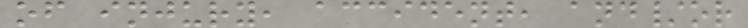of injury, accident, and/or
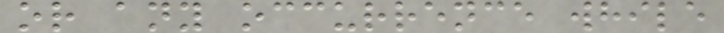or any occurrence while
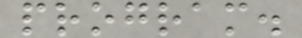program.
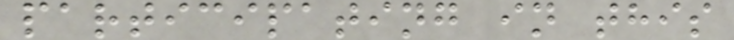participating in this
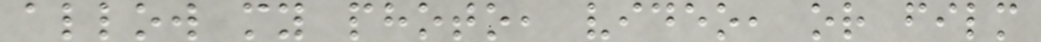allow my photo, video, or film
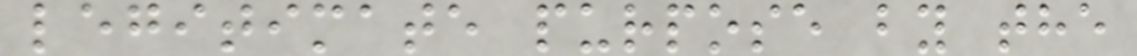legitimate purpose by the
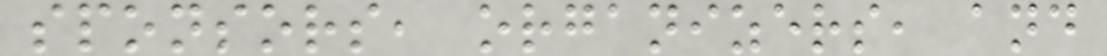sponsors, organizers, and
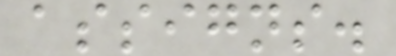assigns.
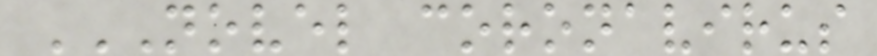NOVEL CORONAVIRUS
